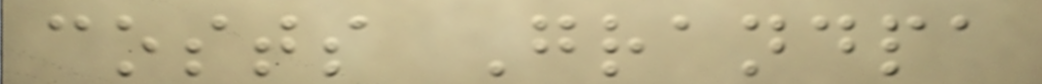costs Grandpa
